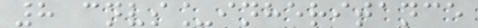8 cnvs_inheritance
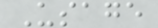Usage
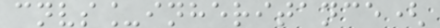cnvs_inheritance(
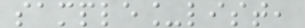sample_list,
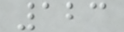123
